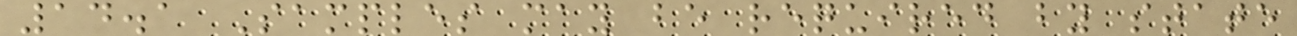14.1 Samples may be required by state
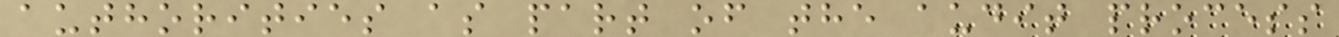authorities as part of the audit process
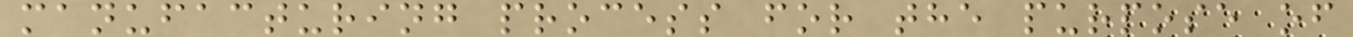manufacturing process for the purpose of
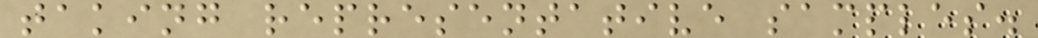taking representative samples.
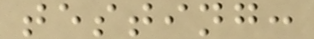testing:
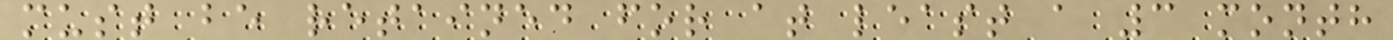must be retained for at least a 3 month
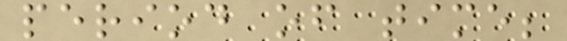period of time;
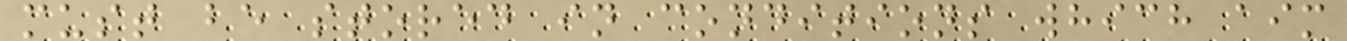must be stored in conditions which aim
